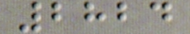2824
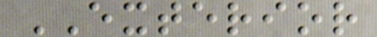EXTERIOR
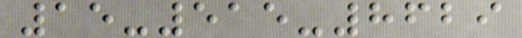15-515-8629
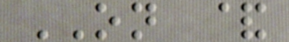ON &
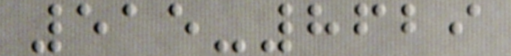515-8629
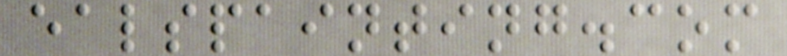ealspainting.com
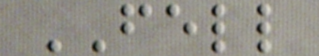FELL
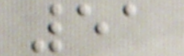51
